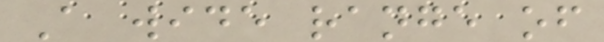A wide range of
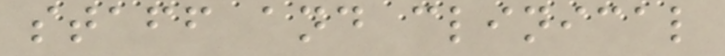staff and clinical
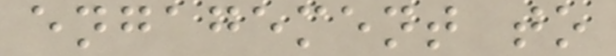engagement to
